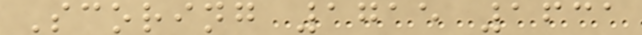Scoring 1715 1631
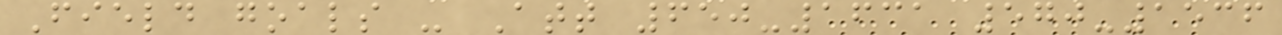Field goals - Att 650-1631 570-1536
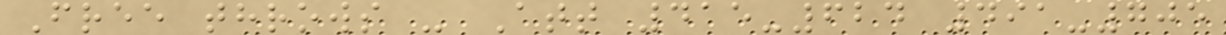Free throws - Att 415-624 491-705
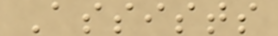Assists
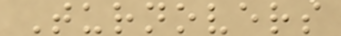Turnovers
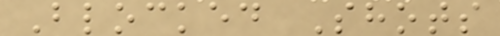Blocked Shots
